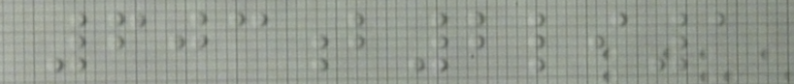603b2li1
